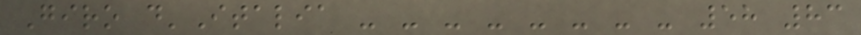Giro d'Italia - - - - - - - - 58 83
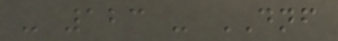- 123 - DNF
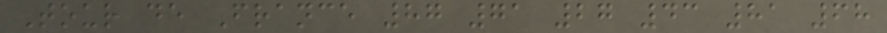Tour de France 87 71 27 43 81 68
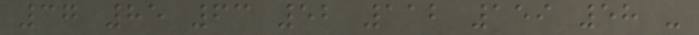37 85 63 52 112 159 58 -
